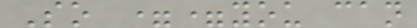So ==you can
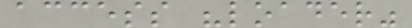access "loader"
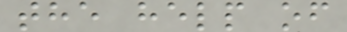the help of
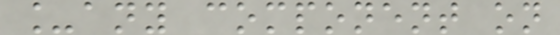_any component on
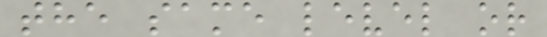the same level or
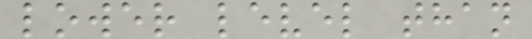lower level than
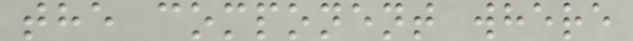the component where
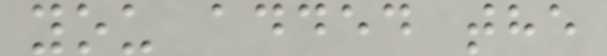you added the
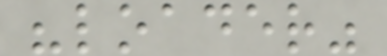"loader"
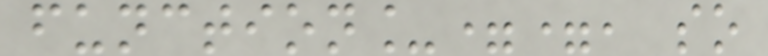function_==, so
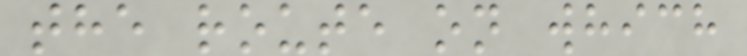the route on which
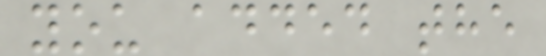you added the
